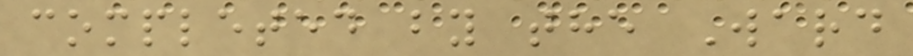completed by the Ward
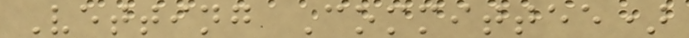Vetting Committee)
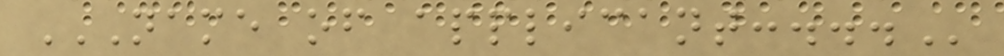NAME OF APPLICANT:...
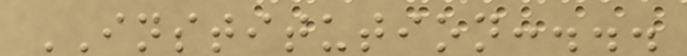INSTITUTION:...
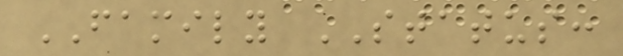FAMILY STATUS:
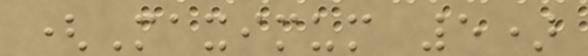(Maximum 5)
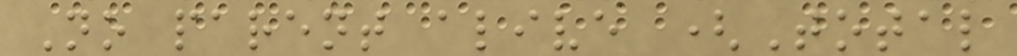No parent alive (Total
